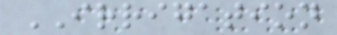IRRIGATION
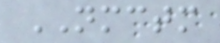NMCTM
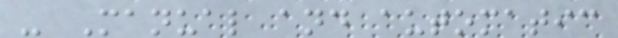- Manual and automatic
